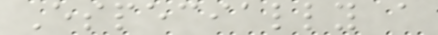Especially a
